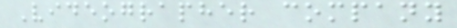Videographer company
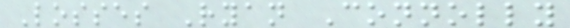Losses Ryan Connolly
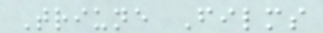Triune Films
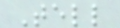Tell
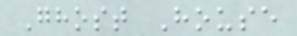Ghost House
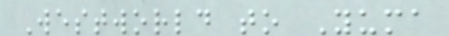Westworld to Yuma
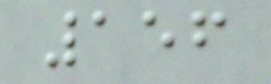156
